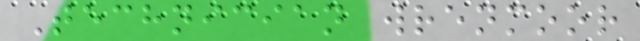Technician wrenmoor
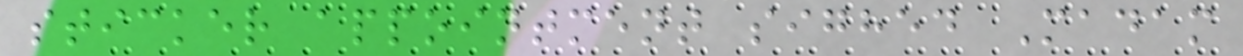sticker appointment sighed Madam
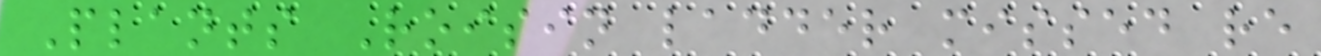Plants Roisin ladder missed re
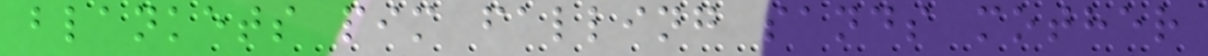blankets pim falling sands mother
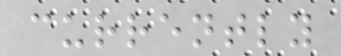currently
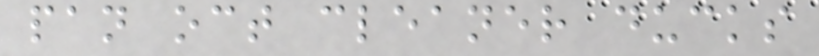pan oct cleaner ducks
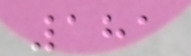181
